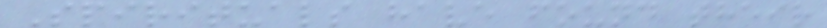Spirituals have found their
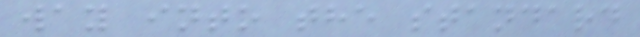way into the standard
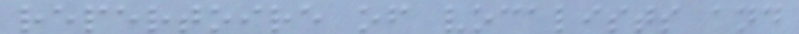repertoire of vocalists and
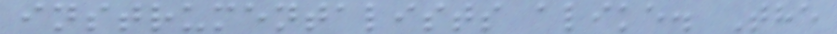instrumentalists alike. The
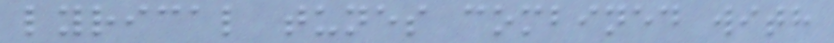lyrical tunes combined with
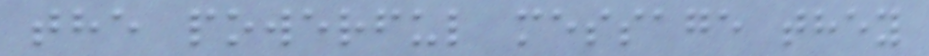the powerful message they
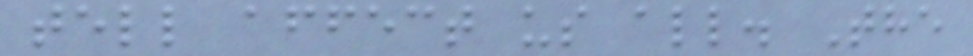tell affect us all. The
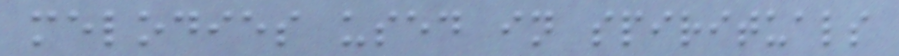melodies used in spirituals
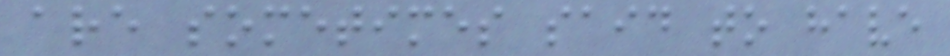are sometimes said to have
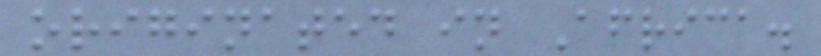originated in Africa.
